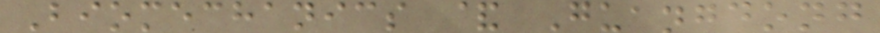Biomechanics & Guangdong
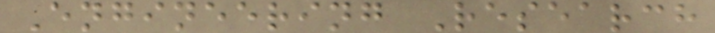Engineering Research
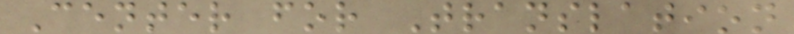Center for Translation
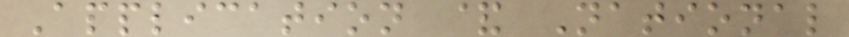Application & National
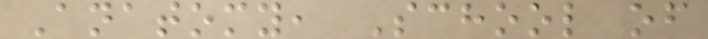Anatomy, School of
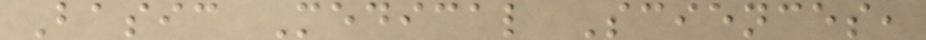Basic Medical Sciences,
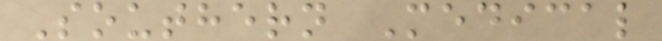Southern Medical
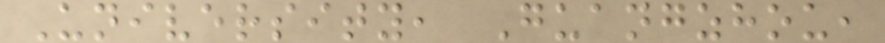University, Guangzhou,
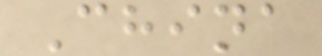China
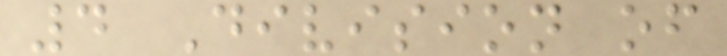4 Division of
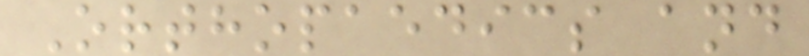Orthopaedics and
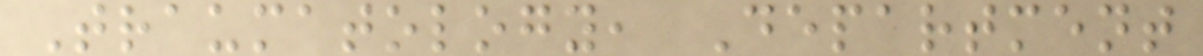Traumatology, Department
